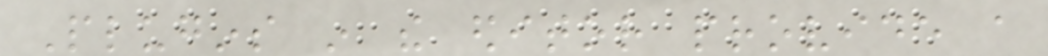Plugins in the editor provide a
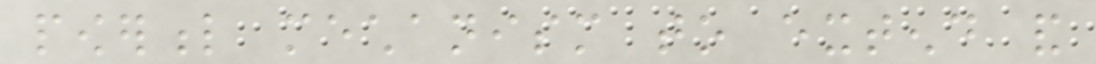powerful mechanism to extend and
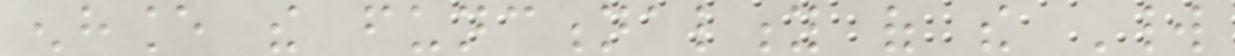enhance the functionality of the World
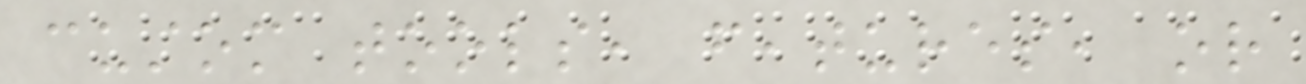custom tools, features, or
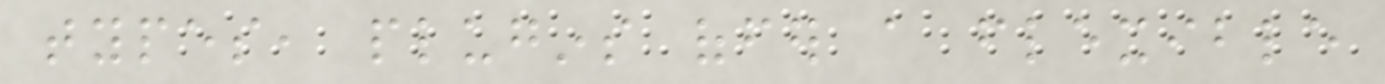types, plugins offer a flexible
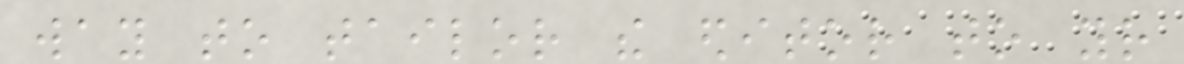way to tailor the editor to your
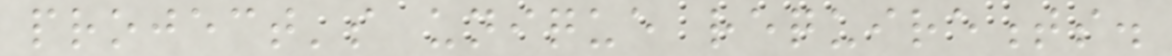project's unique requirements.
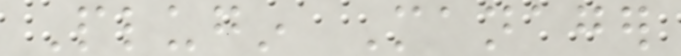Plugin Manager
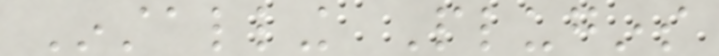Installing Plugins
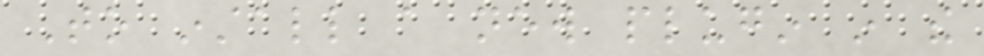To install a new plugin in the
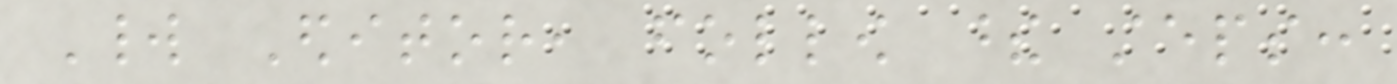World Editor, follow these steps:
